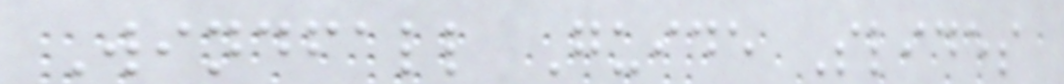Windfall Guide Slides
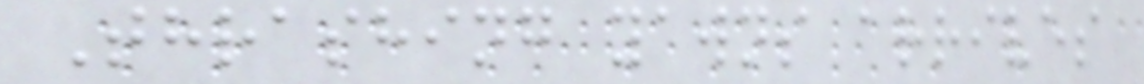Thrashing yawns arrives
